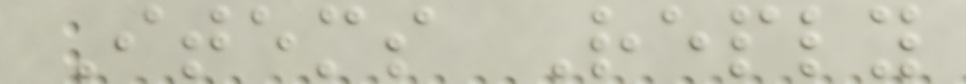Items Reply
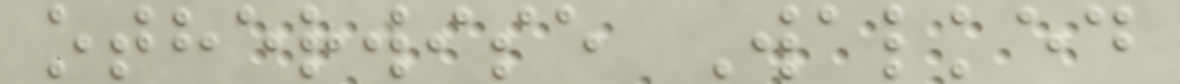otherwise Walked
